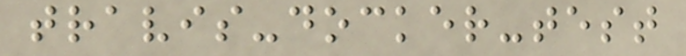travis-docker-test
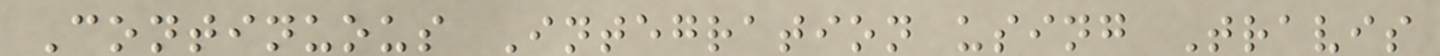Continuous Integration using Travis
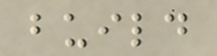build
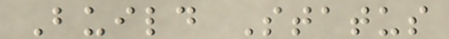Build Status
